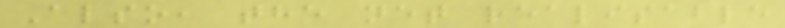Also, the net realisable
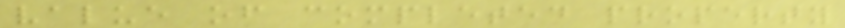value of completed property
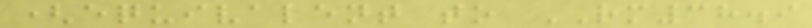(equivalent to RM38.9
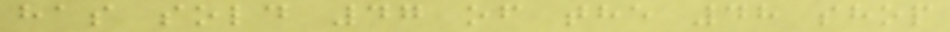has sold 47 of the 48 shop
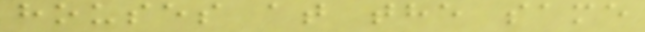houses at the same
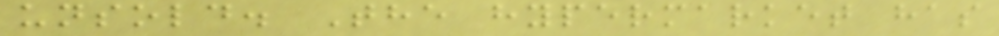unsold. The hypermarket has
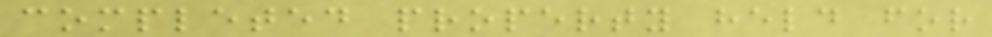completed property held for
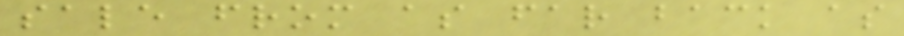sale from as far back as
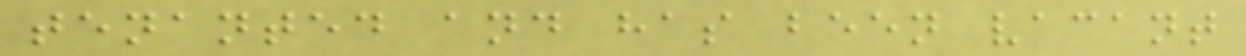tenanted and has been vacant
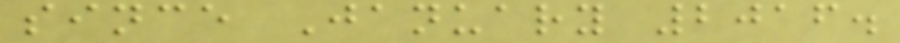since January 2016.
